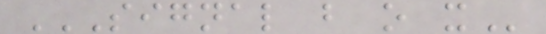SIGNAL B O X
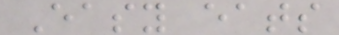Easy eats
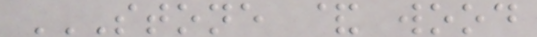STONE & WOOD
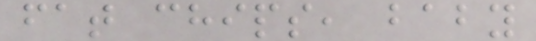fat chips, baby
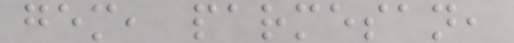gem, parmesan,
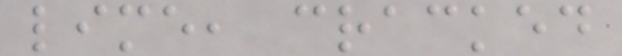lime, cracked
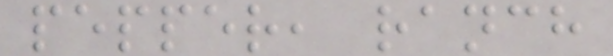pepper, ranch
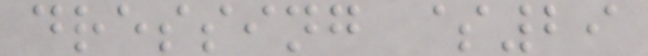dressing $29
